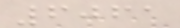6061
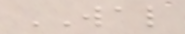WAL
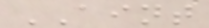AINT
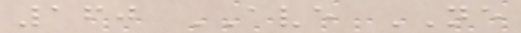160 AVE NE
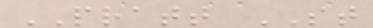PRATT ST
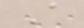A
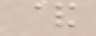&
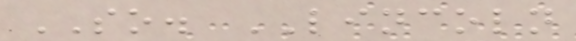SO. LINCOLN
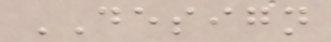DESIGN
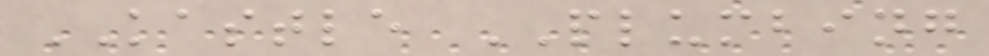KASTLE PLUMBING
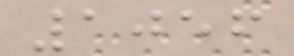1056
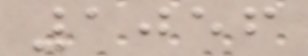1056
